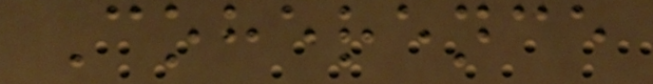Coherence
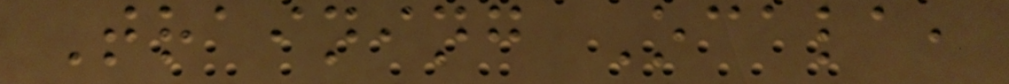Training Ocala,
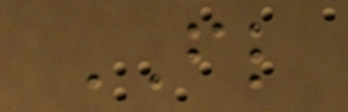FL
